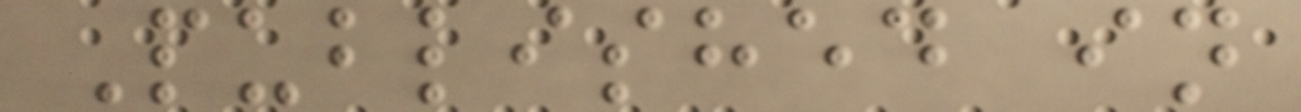Published in
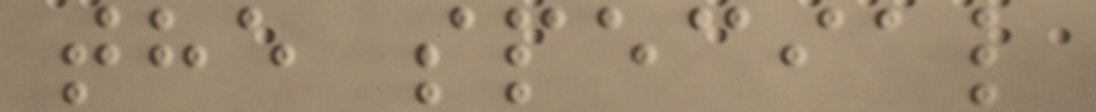the special
